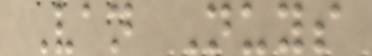Van Nuys
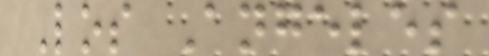Los Angeles
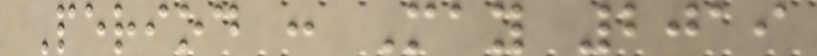Period : May 2019
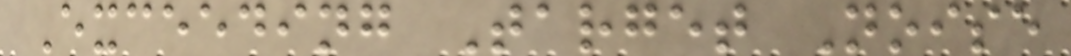Exceeding Target Noise
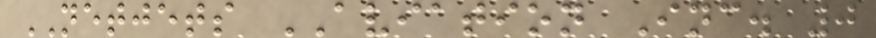NETJETS AVIATION Inc. 0
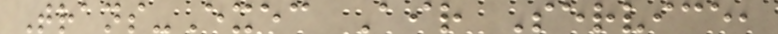Trans-Exec Air Service,
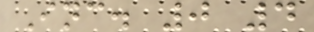Inc. 0 4
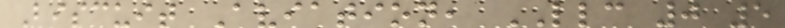Biscuit Aviation, LLC 0 5
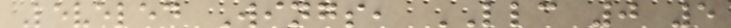Leveled Wings, LLC 0 5
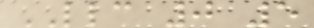LLC 0 5
